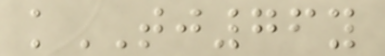kTJ76y
